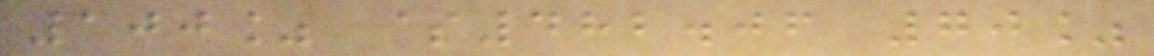100% $482.06 70%
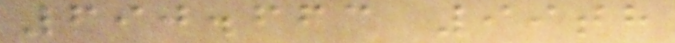690.663 99th
